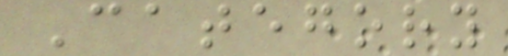Category
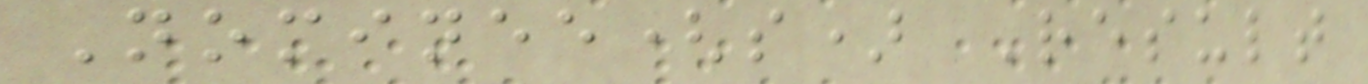Nominee(s) Result
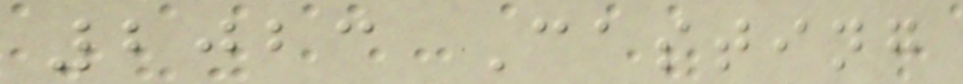2023 Casting
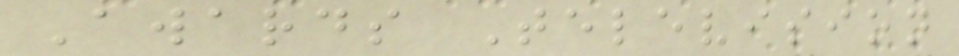Awards Television
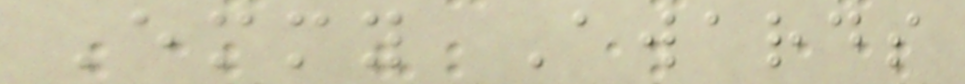Emmy Awards
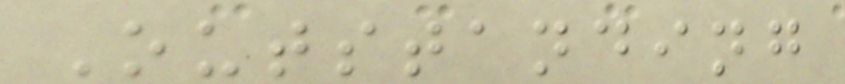Outstanding
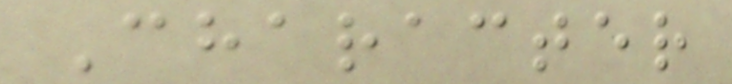Character
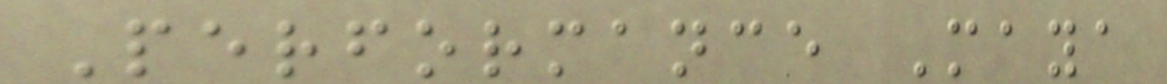Performance Maya
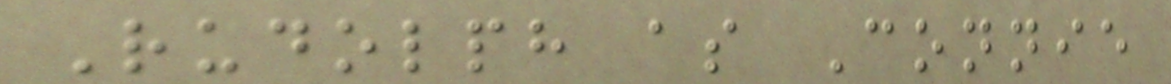Rudolph as Connie
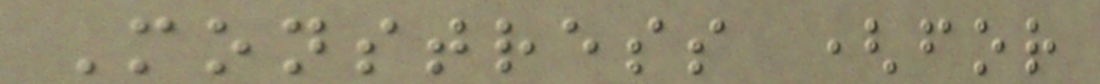Monstress (for
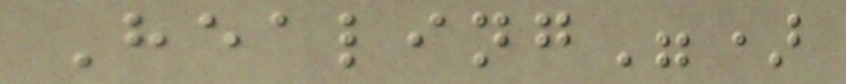Healing")
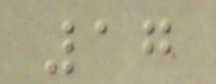17
